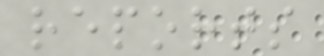reports
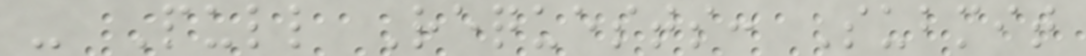- Pull Requests: Submit
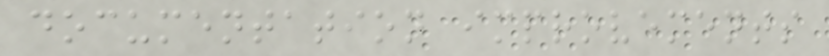documentation improvements
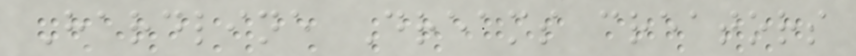Hardline Dreams creators
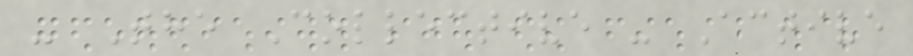- The Collective - Active
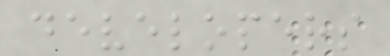developers
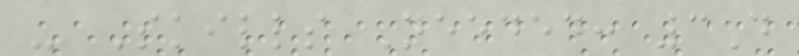- Skills Needed: 3D
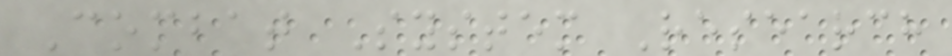Combat System Research
